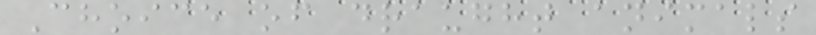Choice of draught animals
